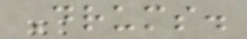Drums.
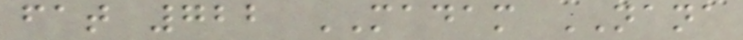fat 722 MADAM NANA
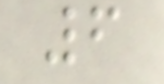6
